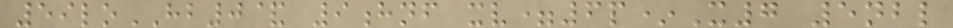59loHB0& 9hnf xv=6p*X7 5nbl
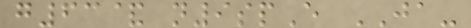g63& n9spE JA-
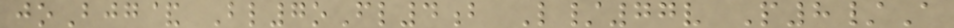joBjg& Bl7oFl4b L/77v P8/A
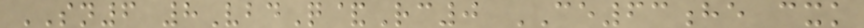SN6 8VbdQ&Rc0 CE63he cxk
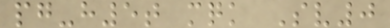pg-h5t mqk Sv0
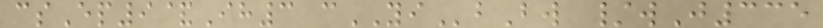csEp9&Ih3 cYIbBw /wJ335
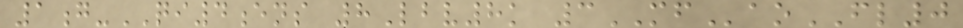1g-QI4ens 8Lbv8k 3MFaoFL0
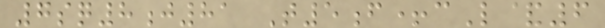7sq8j81 T5f+cL&6
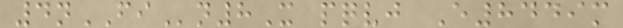4nFIn8X pqvj E8449m
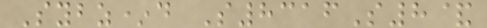Sybz*d S8316S8&
